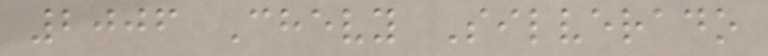2006 Chevy Silverado
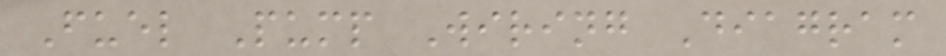Fuel Pump Wiring Diagram
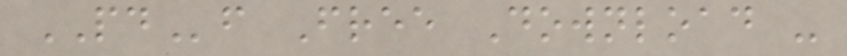PDf Free Download -
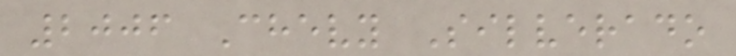2006 Chevy Silverado
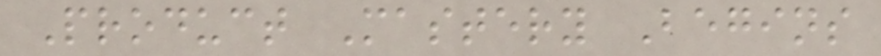Product Mastery Begins
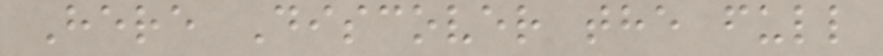Here Discover the full
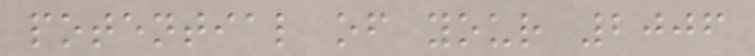potential of your 2006
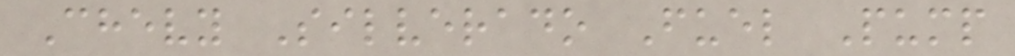Chevy Silverado Fuel Pump
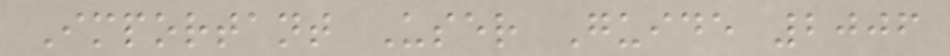Important User Guide 2006
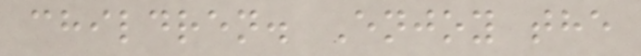children. Enjoy the
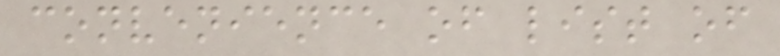convenience of list of
